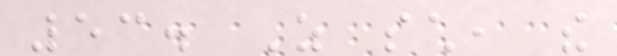53. As such, the
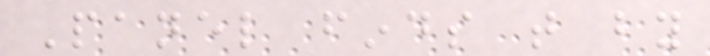Panel finds that by
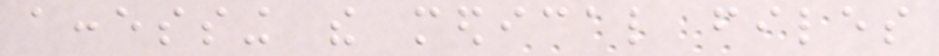accessing the medical files
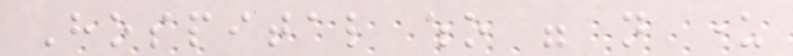Hospital who were not under
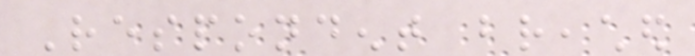Respondent breached
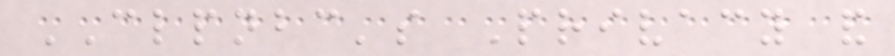CLPNBC's Privacy and
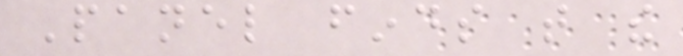Panel finds that the
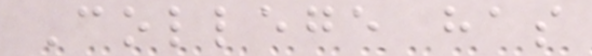College has
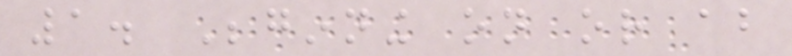1. Beginning on or about
